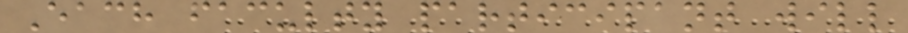Each faculty participant will
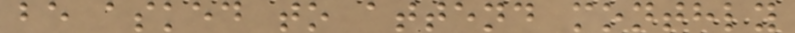be asked to attend monthly
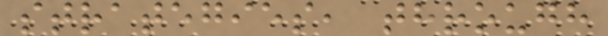strategies, through
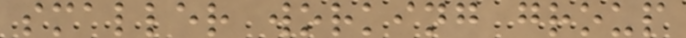smaller working group
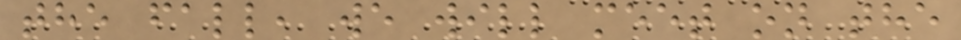the fall, we will meet on the
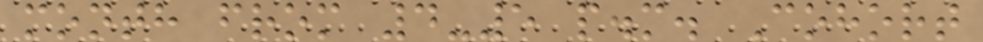month from 4-5 p.m. Cohort
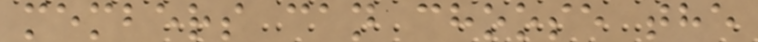members can choose the
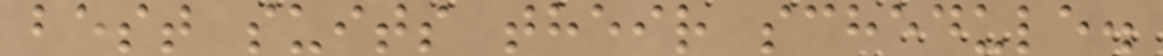best suits their schedule.
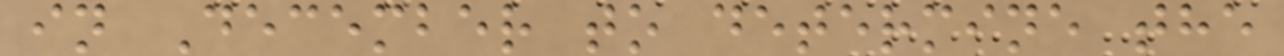in December to determine the
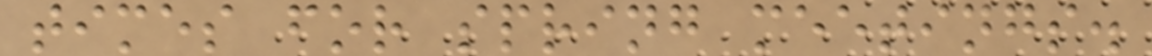times for spring meetings.
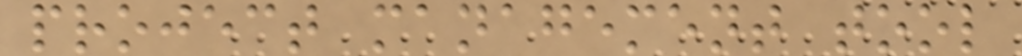project management tool
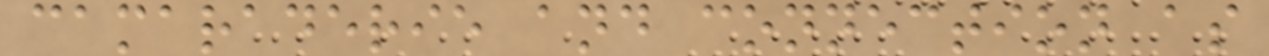camaraderie and connection as
